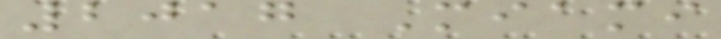2017 Miami
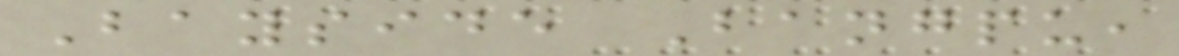Bayside Bangpu,
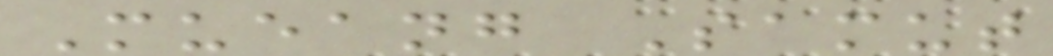Mueang Samut
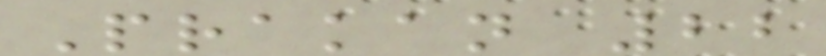Prakan 22
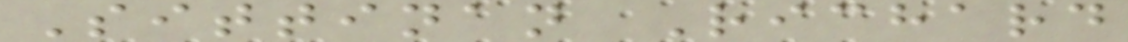Sittinan Richard
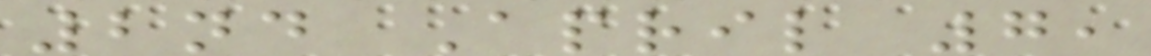2nd April 7,
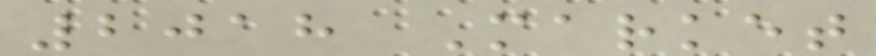2018 Market
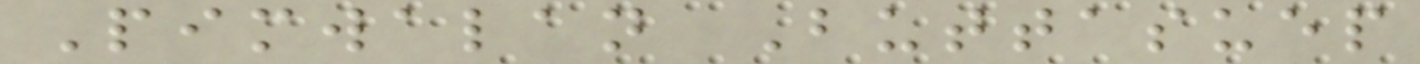Pimwalan Buttasuep
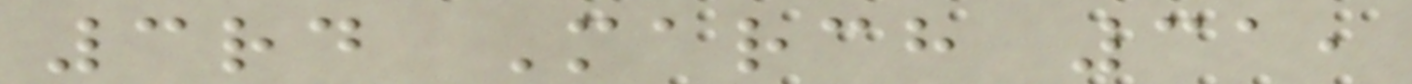3rd March 31,
